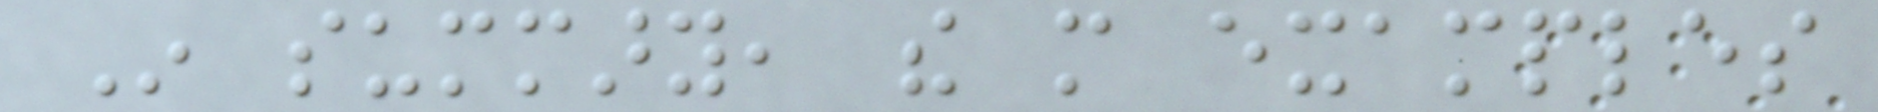In summary, the more examples
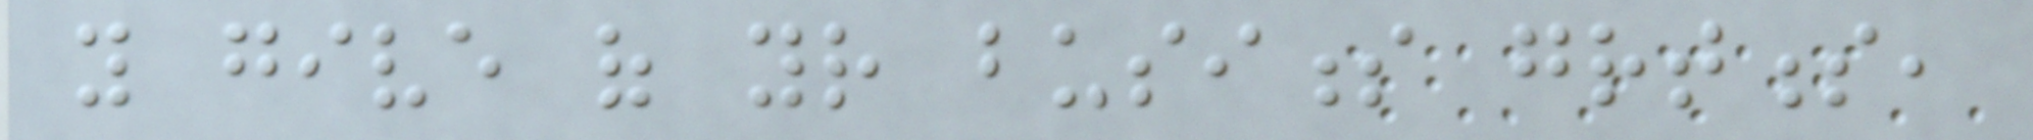you give of your business greatness,
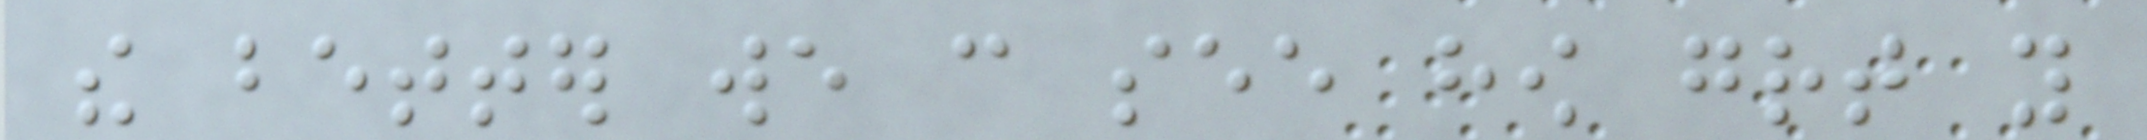the better we can see how great you
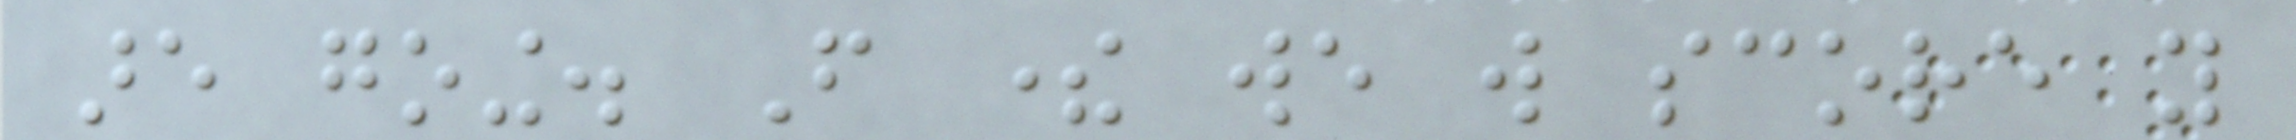are going. From there we will score you
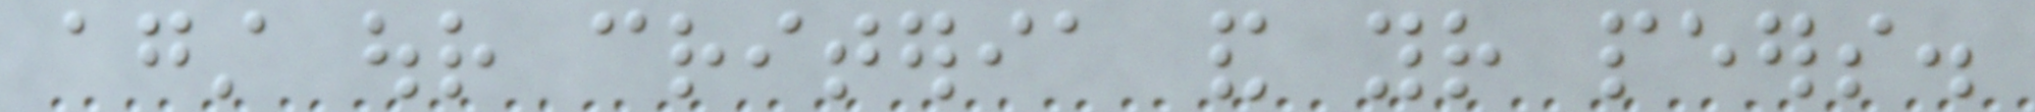against our criteria and your peers.
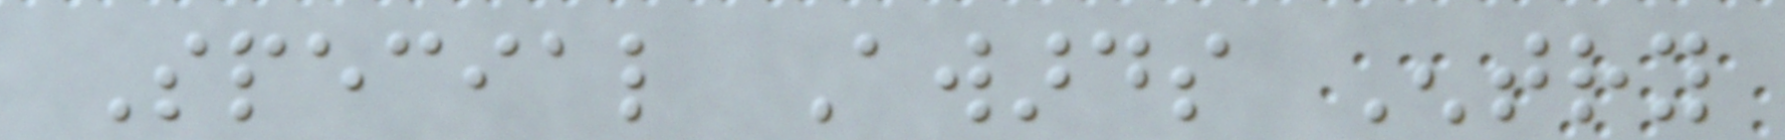Special Awards Entry
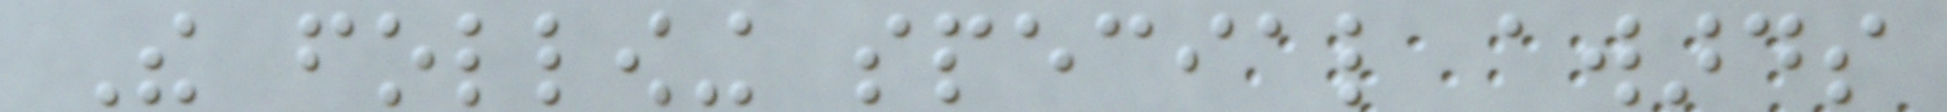The following special awards
